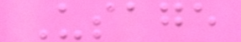Usage
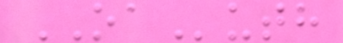OAuth
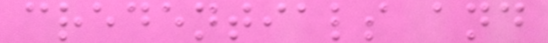credentials and
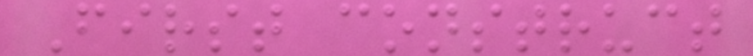First construct
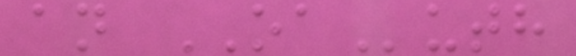an OAuth
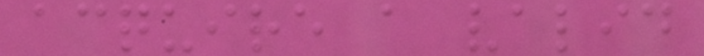acquire a valid
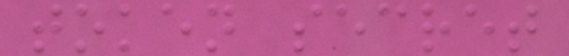token secret
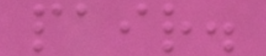pair.
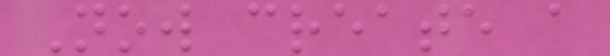Now create a
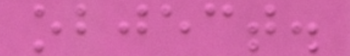object.
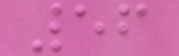56
